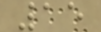15
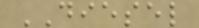DIESEL
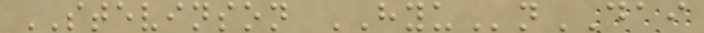STEVINSON HYUnDAI
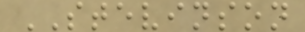STEVINSON
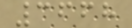3668
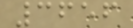3656
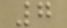7
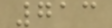713
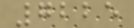7225
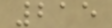215
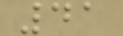41
